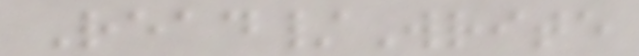Read/Write
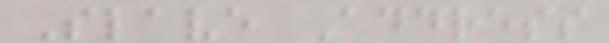Slave Address
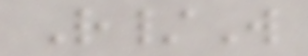R/W
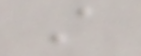A
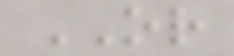OR
